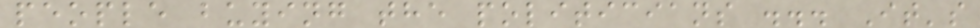people buying the politicians ... It's
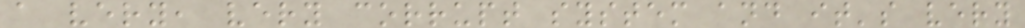a very, very corrupt system and it's very
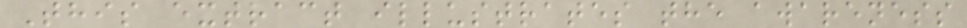This extract illustrates the awareness
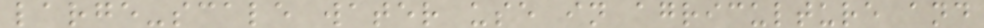large-scale water use in agriculture and
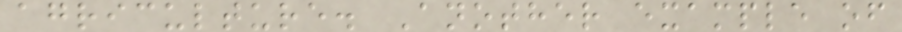agriculture. Another example of
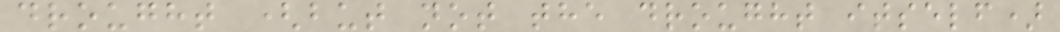drought (but not the drought itself)
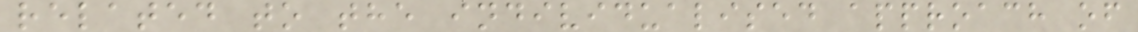related to the individualised approach of
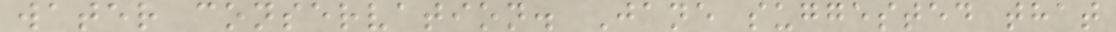water conservation. Jane suggested that
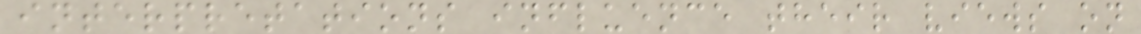interpretations influence their views on
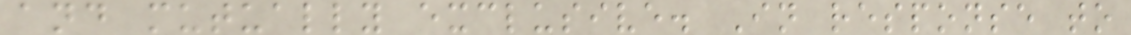and mutually exclusive. In response to
